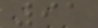91
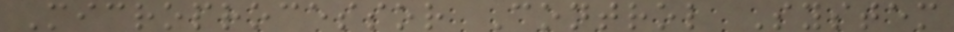Microprocessor Control System
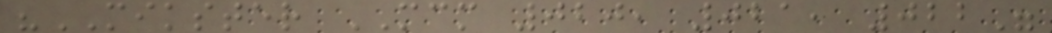"MIKSTER MCM 020, 021, 022"
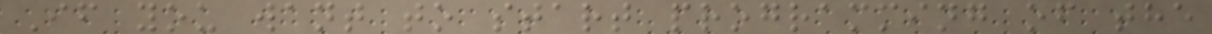If you want to start programming of the
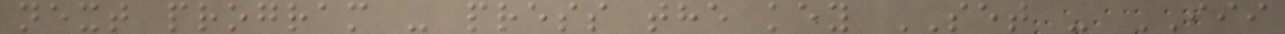next program - press the key SET - III
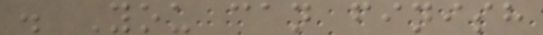. You can finish
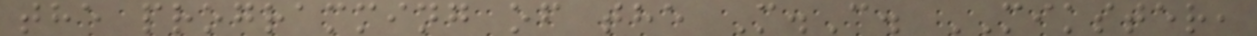the programming of the M.C. MIKSTER,
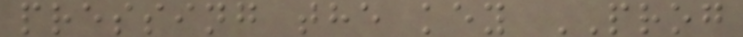pressing the key PROG
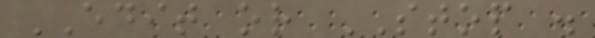EDIT or STOP .
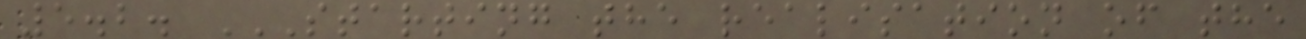5.2. STARTING THE REALISATION OF THE
